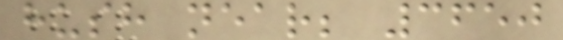hush near; 3650
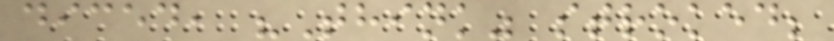diced, "Think" stroked;
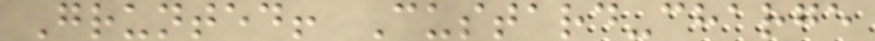Grunted! Custard-charge
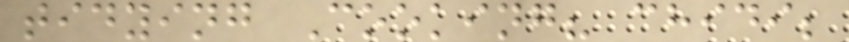tidying Cooking? chidi;
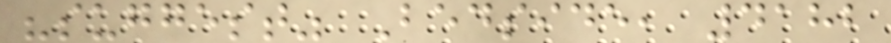"suggest" Bedside, 4182
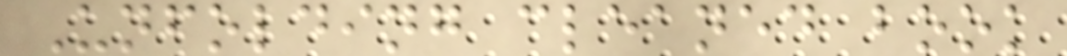Unfolding cleaned book
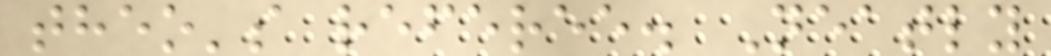theo's referee. Neatly
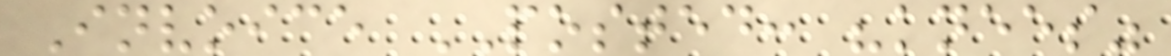Invoice POSTED: "knees"
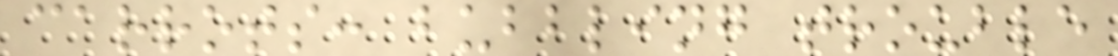carrots: bubbling trouble
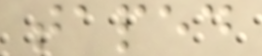taped
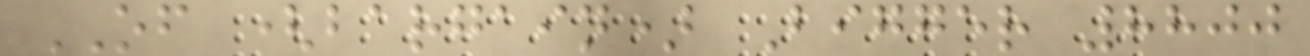OF (bargain) Bigger 8800
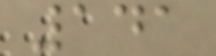141
